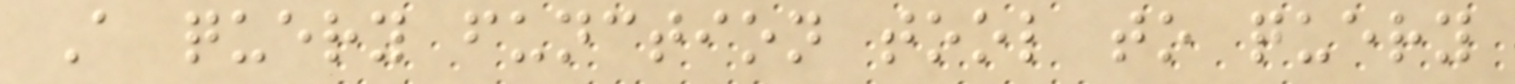A query function tool to query
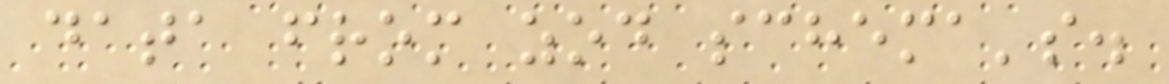data from zod schema's.
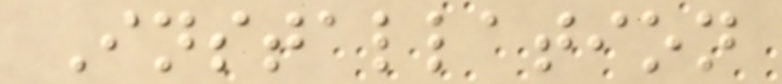Installation
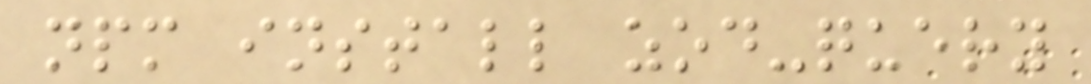npm install zod-query
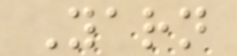Yarn
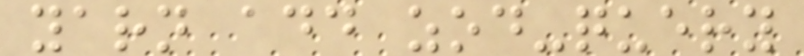yarn add zod-query
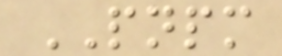PNPM
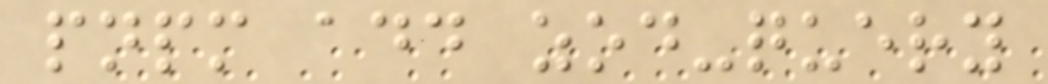pnpm add zod-query
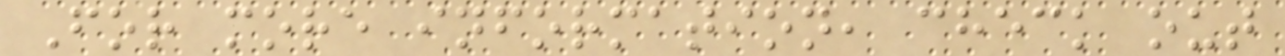For more information, check out
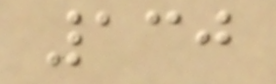130
